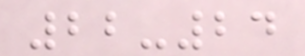22-24
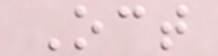Oct
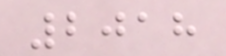2018
